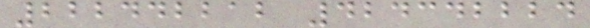222442212 424342224
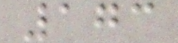173
